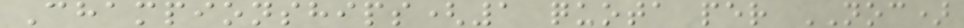Championships(1 quota per NOC)
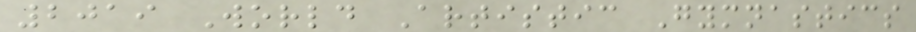2019 World Artistic Gymnastics
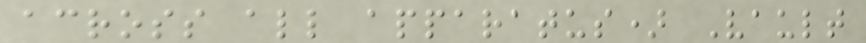across all apparatus) Vault
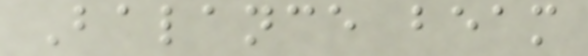Balance beam
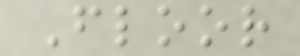Floor
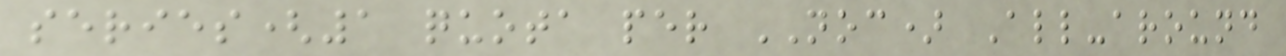series(1 quota per NOC) All-around
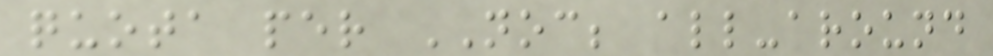quota per NOC; all-around
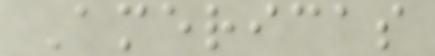Americas
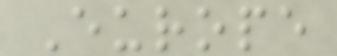Europe
